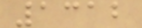1312
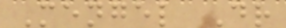Mengel Dr
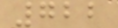722
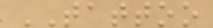TATTOO
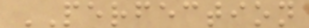PERFECTION
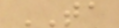TA
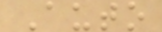Auto
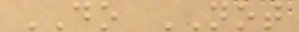DO NOT
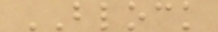BLOCK
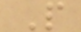P
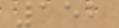152
